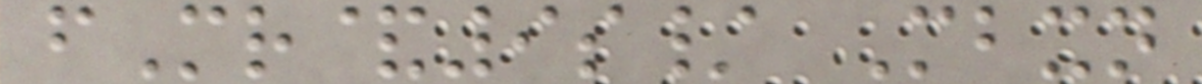fMr&9s/ Mbxn
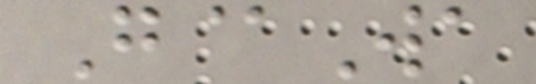G@Wa
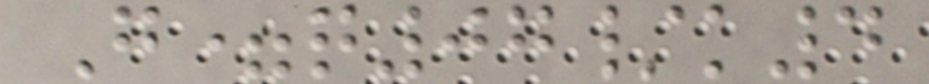G=q07/k4
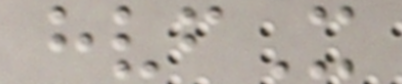hvfX
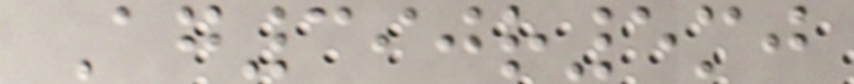Ag390r5mj
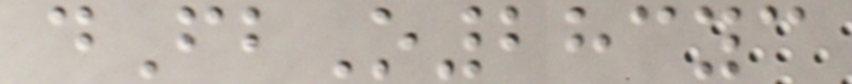dFbO283yc
